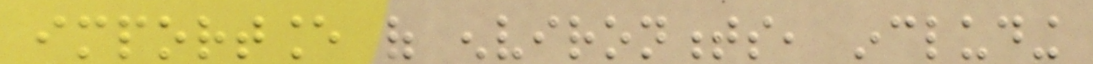importance of environments, including
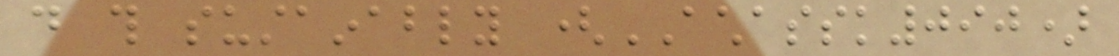do this sustainably (ACHASSK090)
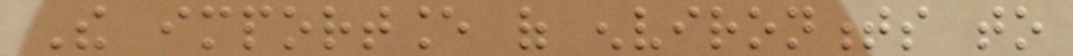The importance of environments to
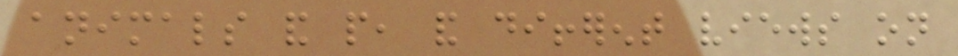animals and people, and different views on
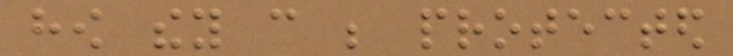how they can be protected
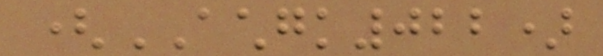(ACHGK022)
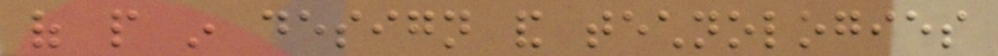of people in design and technologies
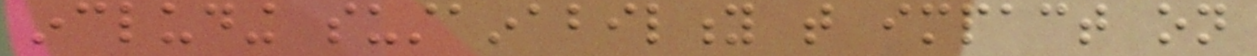including sustainability that impact on
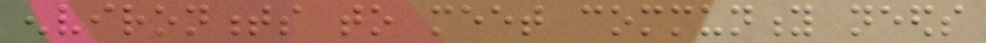environments to meet community needs
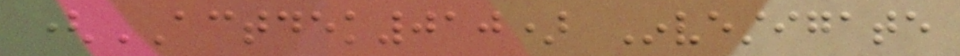(ACTDEK010) Investigate
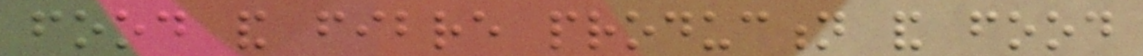food and fibre production and food
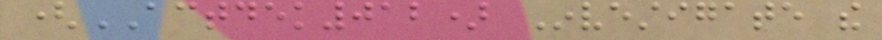(ACTDEK012) Investigate the
